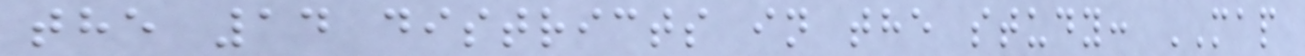the 14 districts in the study: MAP
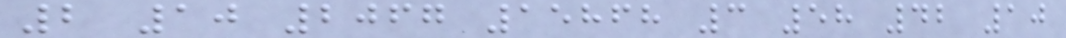2 10 2067 15868 3 58 42 10
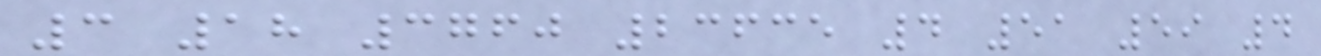3 18 3760 23635 4 51 59 4
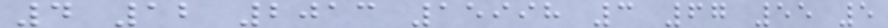4 12 2013 15998 3 67 55 5
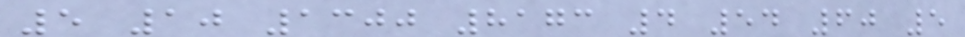5 10 1300 8173 4 54 60 5
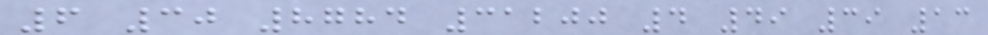6 30 8784 31200 4 49 39 13
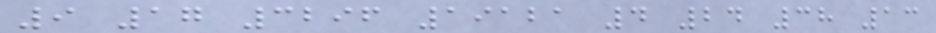9 17 3296 19121 4 24 38 13
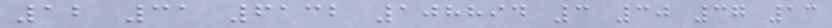12 31 6132 108894 3 30 37 13
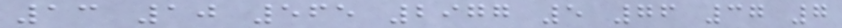13 10 565 2977 5 76 37 7
